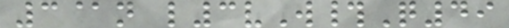3@n l3vW#Q49
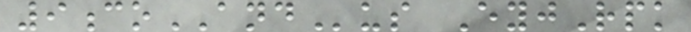9coANDus EyjRpk
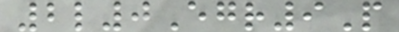2l0Egr9P
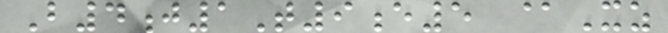B4j1T9e5 @Xz
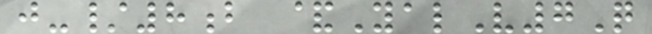j-/8b &YalV7Q
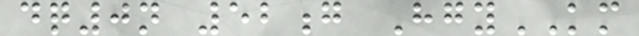dq0n 52g HgyKM
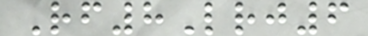Rf8Lrj6
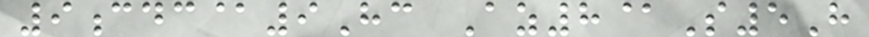9cdc@9Hc Az8@S5H
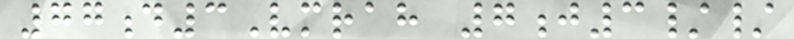77d3Vmrah 7j3//
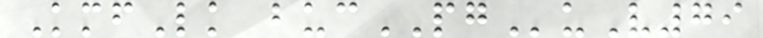KmfLk bucPGuV79
